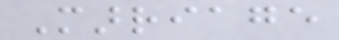Marriage
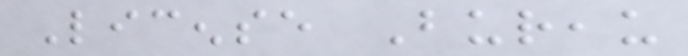License Bureau
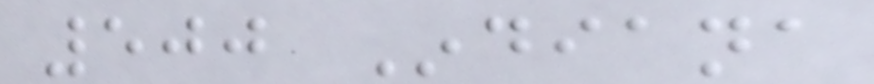500 Indiana
